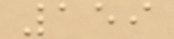159
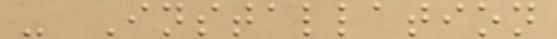- Installation
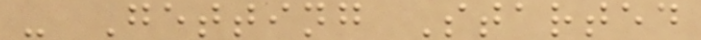- Getting Started
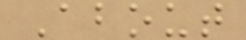About
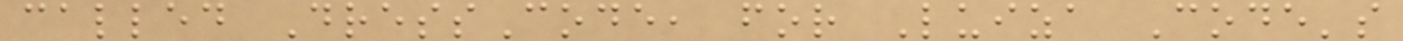called DressCode, for Luiza Code's
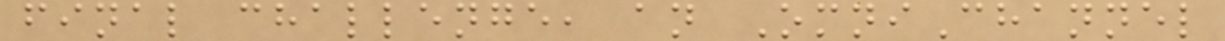final challenge, an OmniChannel
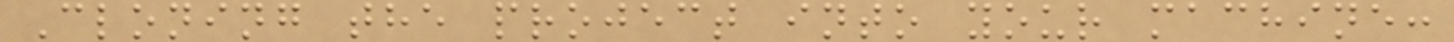Cloning the project into your machine:
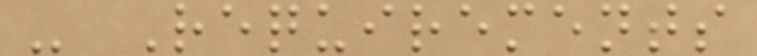- Requirements
